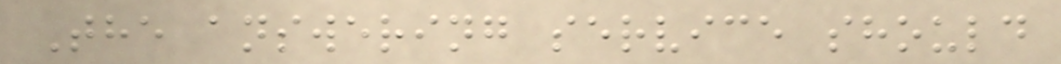The answering service should
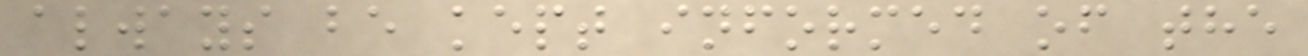always be kept informed of the
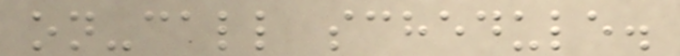on-call schedule.
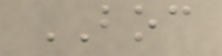BOC
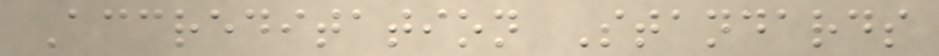Accreditation Standards
